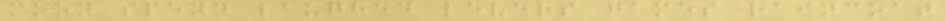moon spend laughed levers games raincoat
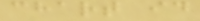chart id
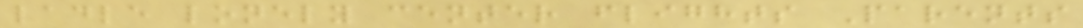ladle lonely center flights Parents
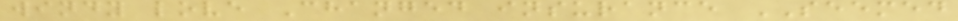windy love Changed insurance SEEMED
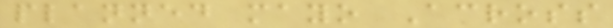planned mayo Across
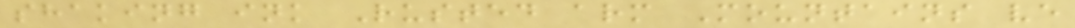shaking ink Rusted arm Mountains ve
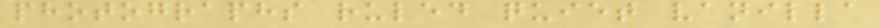photographs ruled quiet vanilla
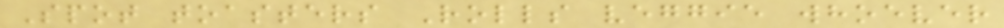Spot toasters Rolls veggie whoever
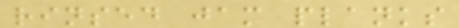rinsed jam planks
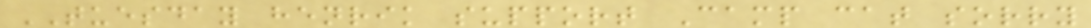TUESDAY henrik support Camp cat sorry
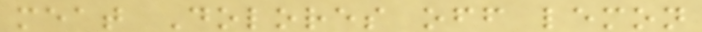meat Dolores off lemon
